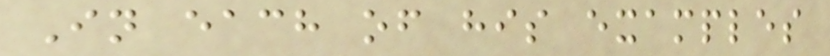In each of his examples
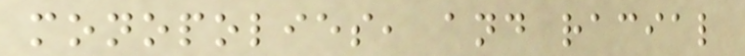monopolies, and racial
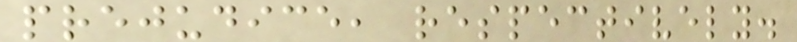prejudice, respectively.
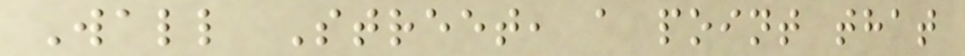Wall Street, a point that
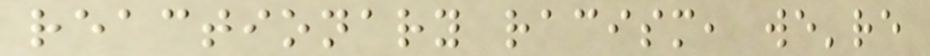reactionary racism, we're
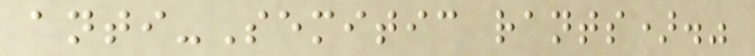anti-Semitic rants)."
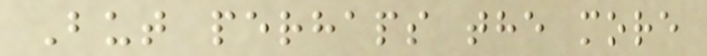But perhaps the more
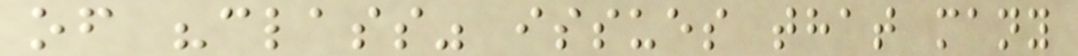of "class" issues that many
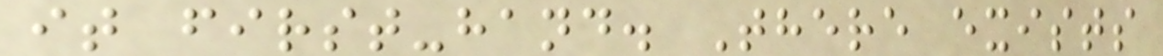it first-hand. There exists
